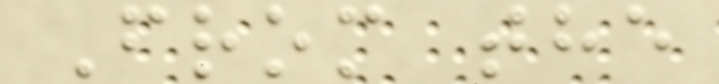From the
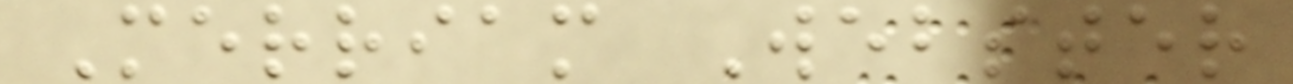Merriam Webster
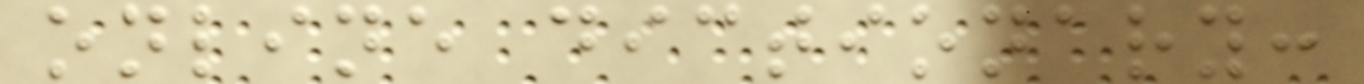online dictionary:
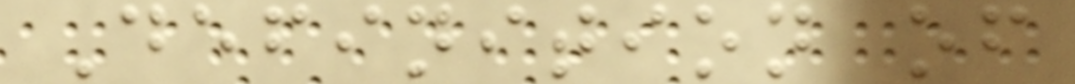Definition of
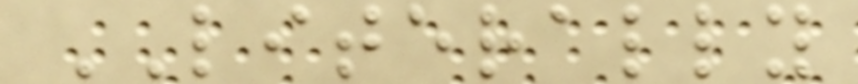LITERALLY
